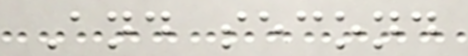And second
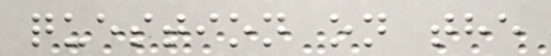question on the
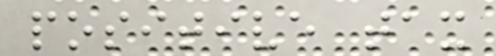positive tax
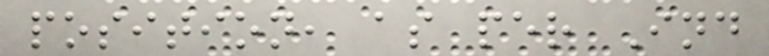position, as per Ind
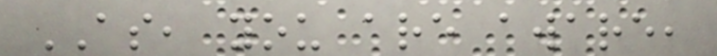AS, you are aware,
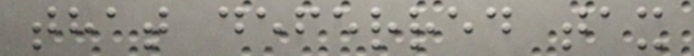that deferred tax
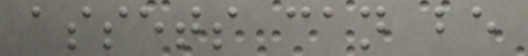assets can be
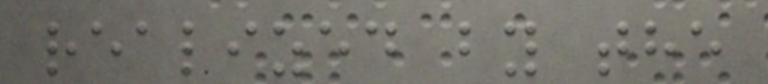realized by the
